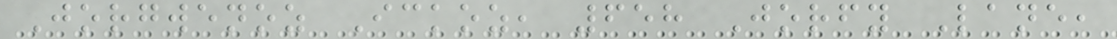Jorgwenoz Ickoz, 658 Jorfy Lane,
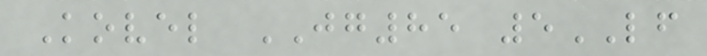Kovel JG85 5LF
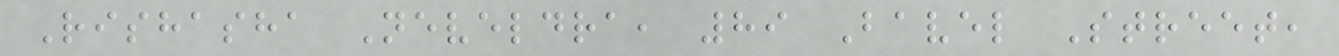Rishasha Neveldra, 89 Bavel Street,
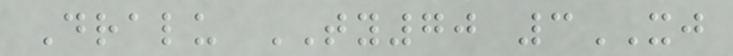Dralu TY70 3XJ
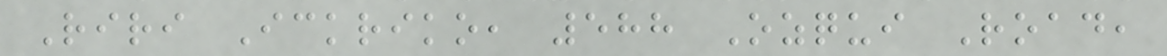Riri Ickriko, 588 Ozqui Road,
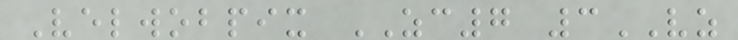Velwobpix ZC7 3VZ
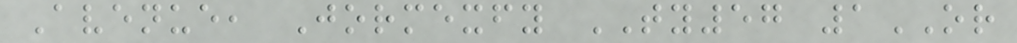Avenue, Jormexfy TY57 1OR
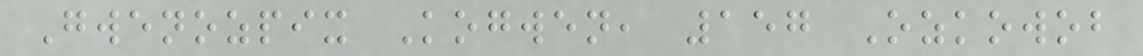Gwenozpix Kogwen, 157 Ozkowob
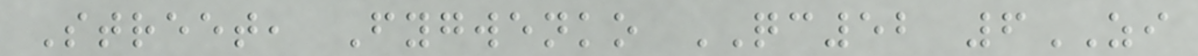Street, Fygwenko QC52 6ZI
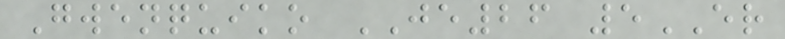Gwenquiko JE26 5ER
